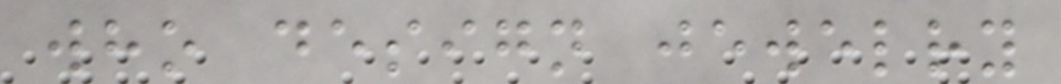who design jewelry
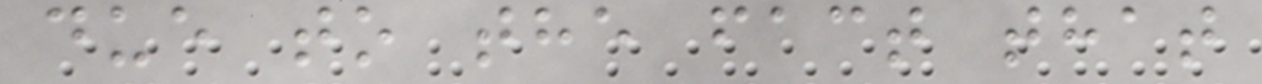due to the fact that
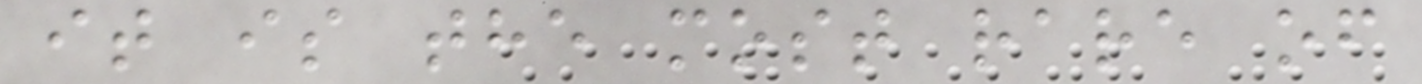it is the most rare of
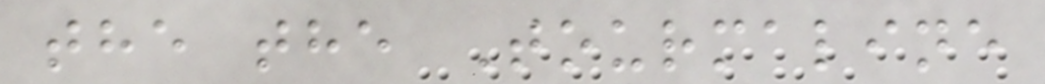the the Tourmaline
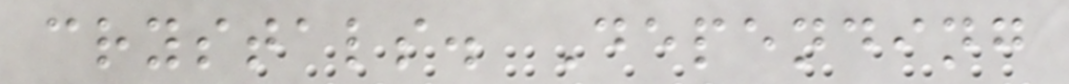crystals. Depending
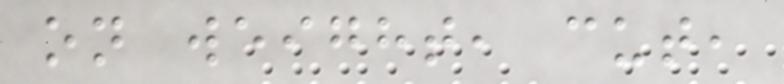on weight, cut,
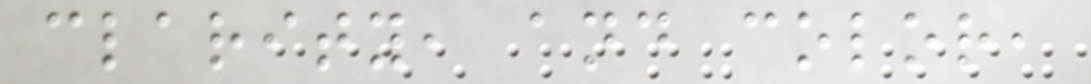clarity, and color,
